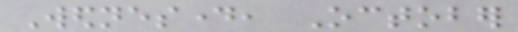Wednesday, October
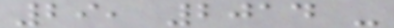29, 2014 -
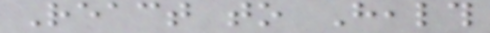React to Health
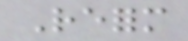Reform
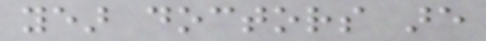year doctors are
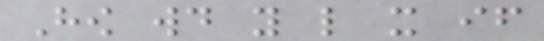How would you like it if
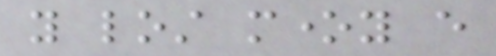you lost money every
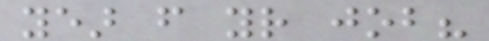year from your job?
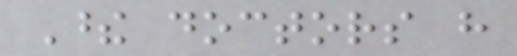These doctors have
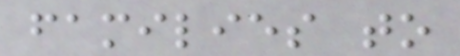families to
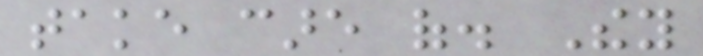take care of. They
